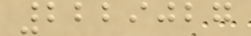2229027
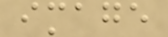image
